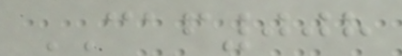CAF008
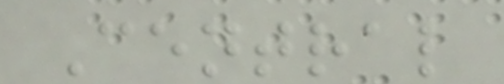Central
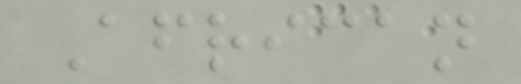African
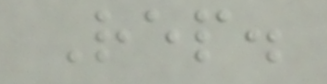Rep.
